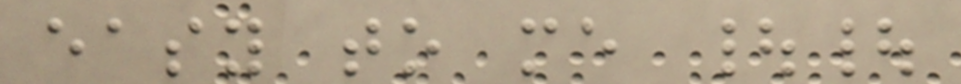easy to me ||
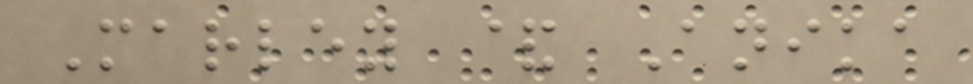Marley & Anika
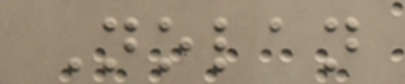Nolan
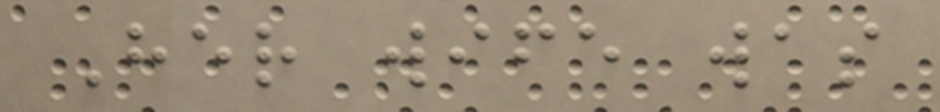Her wife was
